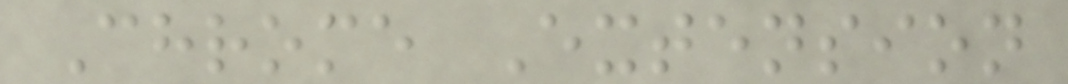Chrome Extension
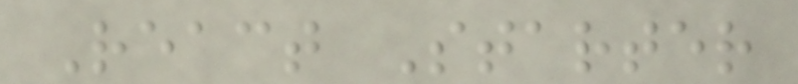React Starter
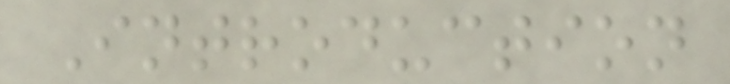Introduction
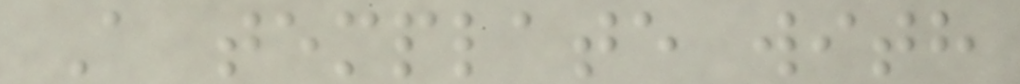A template with
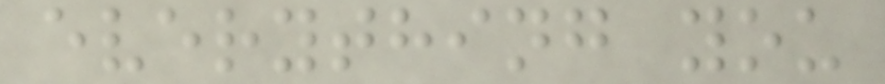everything you
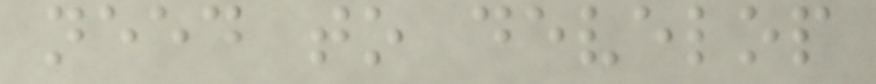need to develop
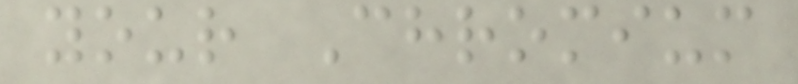your Chromium
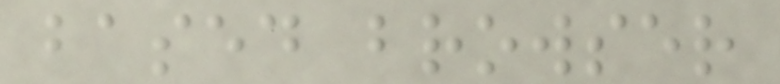based browser
